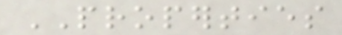PROPERTIES
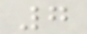7
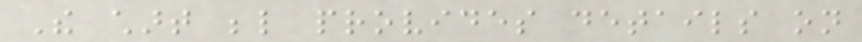The chart below provides details on
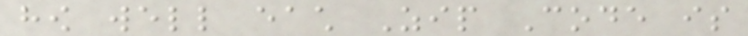how well each Zip Code is
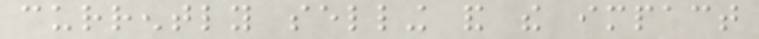currently selling and the impact
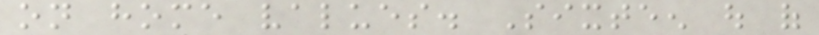on home values. Sixteen out of
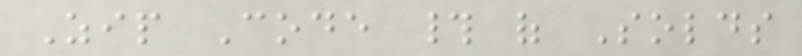Zip Code # of Solds
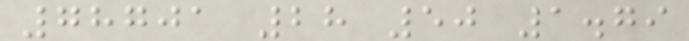78701 28 50 1.79
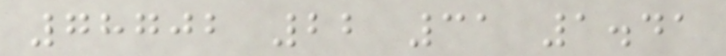78702 22 31 1.41
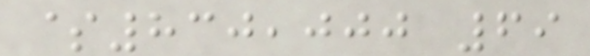$830,000 69
